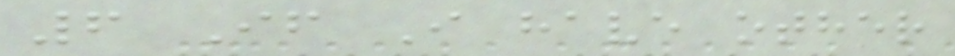6 If I have other
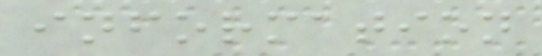information
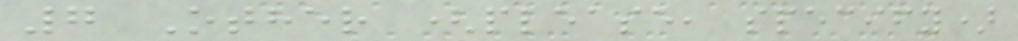7 Other (please, specify)
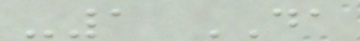-1 DA
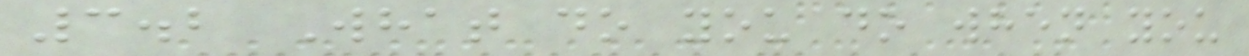3.2 What do you do when you
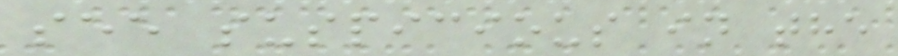see suspicious in the
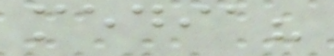media?
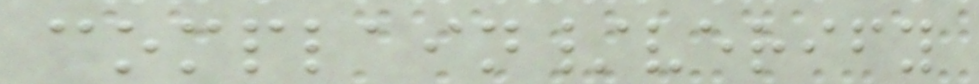complain/verify
